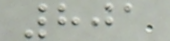801
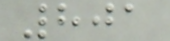801
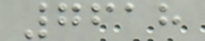7618
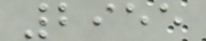2955
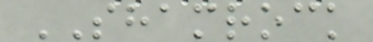SHAMROCK
